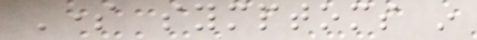Some symptoms in
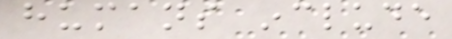humans include
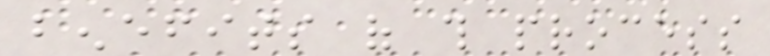benefits of this process
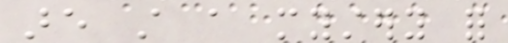are still a mystery for
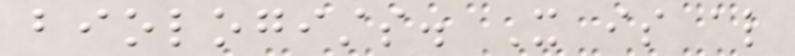biologists. It is also
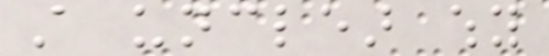still unclear why
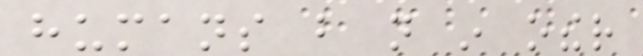humans but not in other
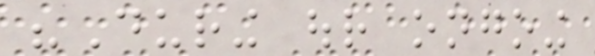"During our ongoing
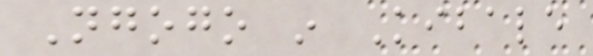Ngogo in Kibale
